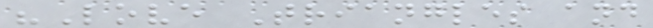"Love Triangles and
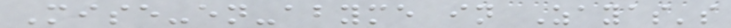Mise-en-abyme in Zayas's
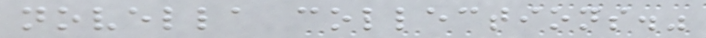novella collections."
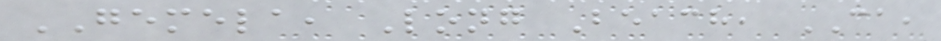GEMELA, Long Beach, CA,
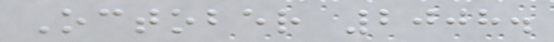October 2008.
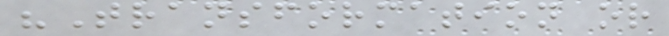"Transformation or
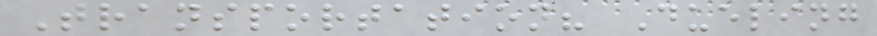Transportation? Dueling
